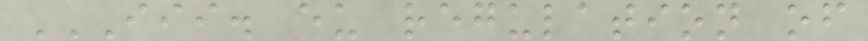III. EU REGULATION OF
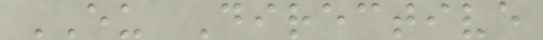EU Directive
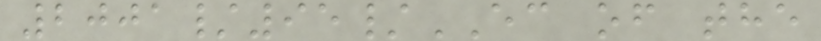2001/95/EC of the
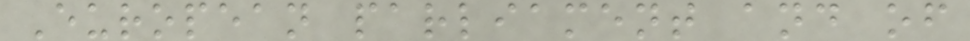European parliament and of
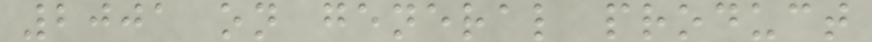2001 on general product
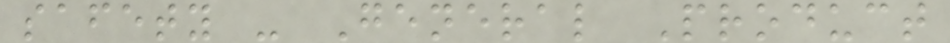safety - General Product
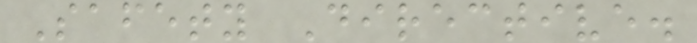Safety Directive.
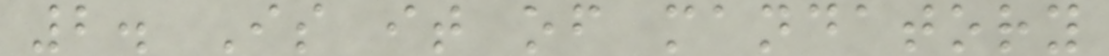2. Is it of mandatory
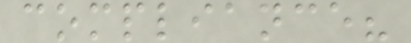compliance?
